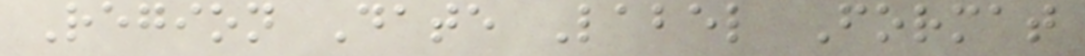Region Date Label Format
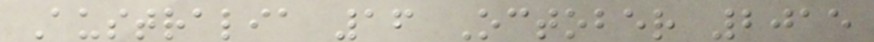Australia 16 October 2015
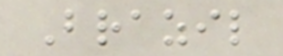Brazil
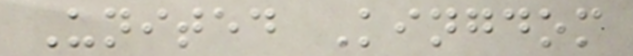United Kingdom
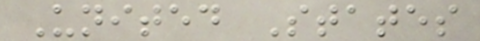United States
